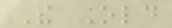The Old
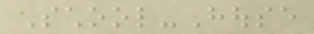School-House
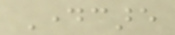Daycare
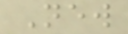New
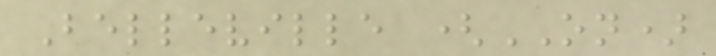Belleville (ON)
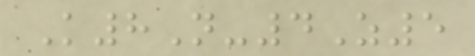K8N-4Z5
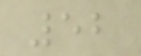52
